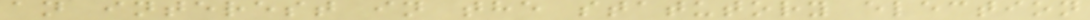an interest in the statutory election
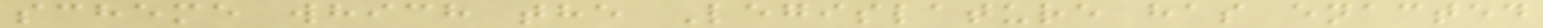scheme which the Legislature has enacted
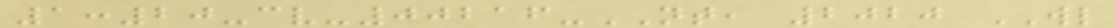1:20-cv-00216-NT, 2020 WL
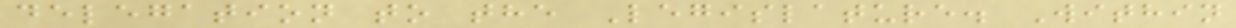delegation to the Legislature. Within
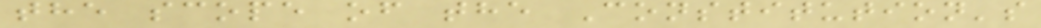the scope of the Constitution's
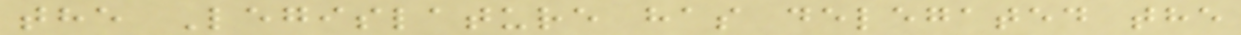the Legislature has delegated the
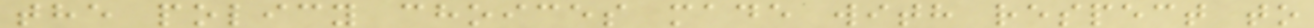the policy choices made with respect to
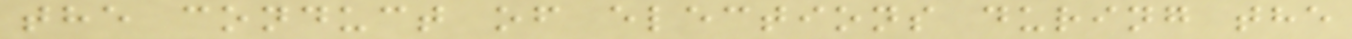the conduct of elections during the
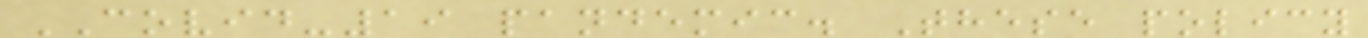COVID-19 pandemic. These policy
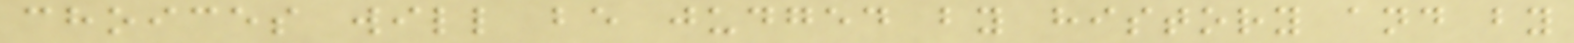choices will be judged by history and by
